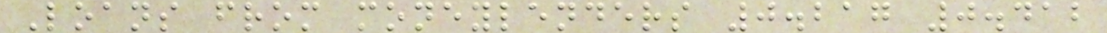Loans from moneylenders 0.217 0.412
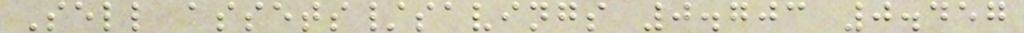Sell assets/savings 0.703 0.457
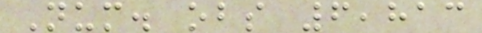Num. obs 6,813
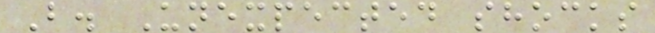B. Unexpected shocks
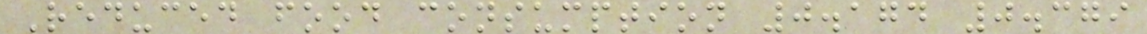Reduced food consumption 0.174 0.379
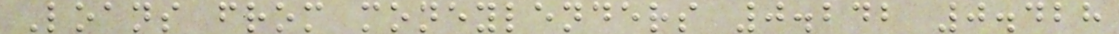Loans from moneylenders 0.242 0.428
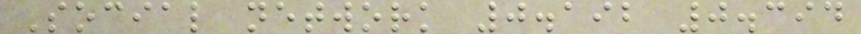Social network 0.192 0.394
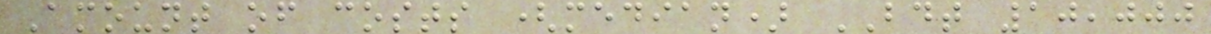Amount of costs (median) BDT 10,000
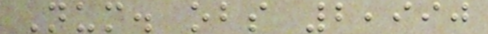Num. obs 2,990
